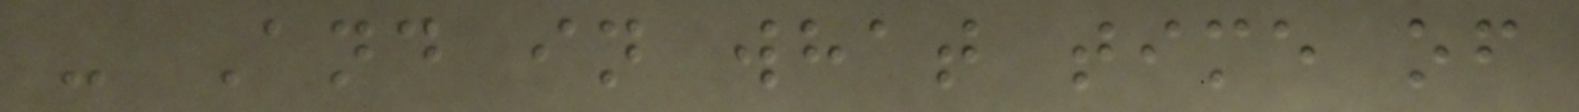- And in what time of
